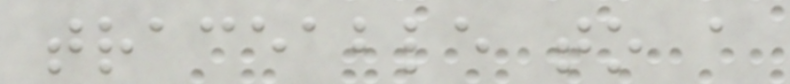traceable to a
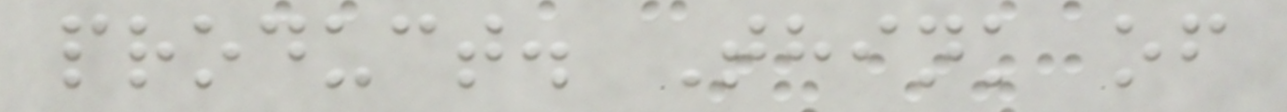product. Think of
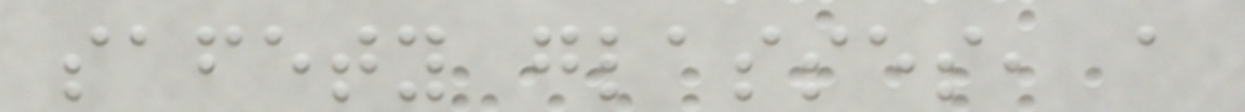safety glasses, a
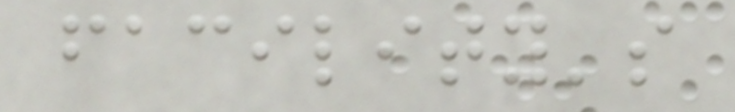facility's
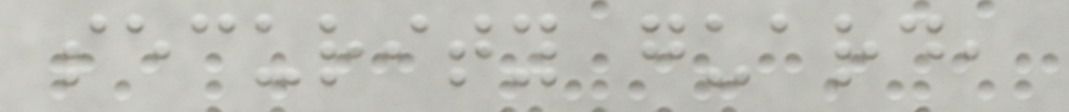security guard,
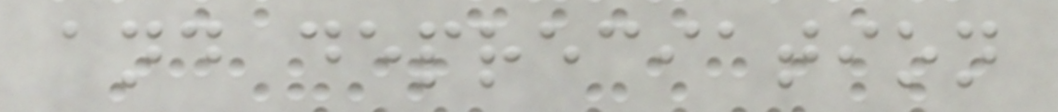and depreciation
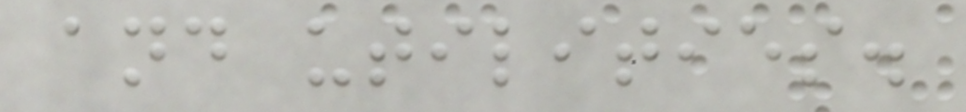and utilities.
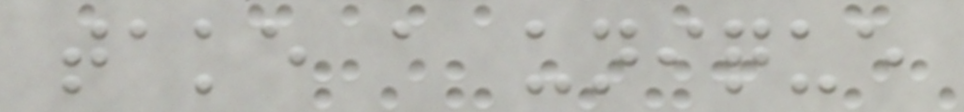take a unique
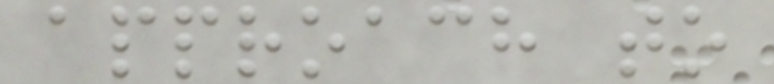approach to
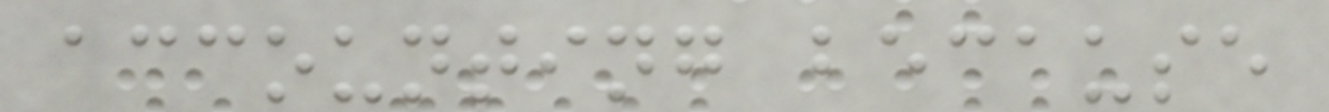accounting because
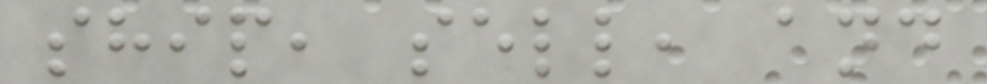ship, sell, and
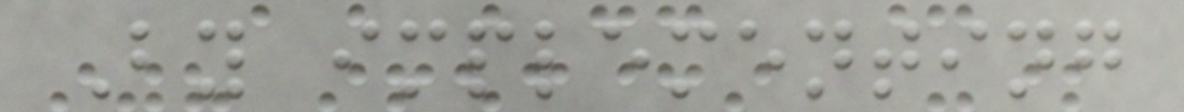By implementing
